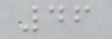46
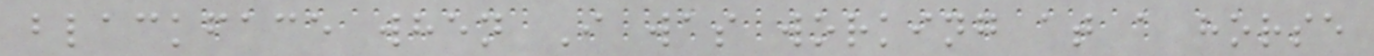blackface when I was working at a horse
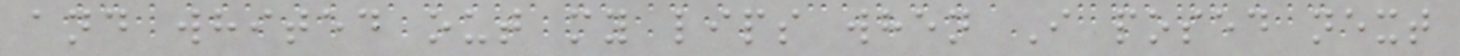and whited out my lips when I posed next
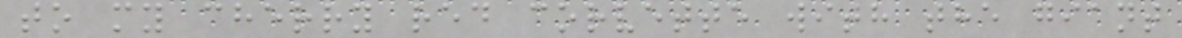to my cherry red corvette with the giant
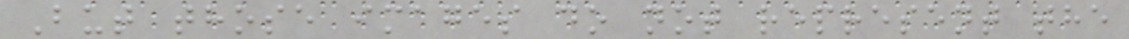But those images do not represent the
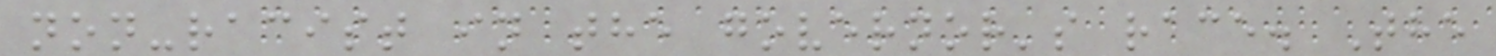non-racist in the governor's race. The
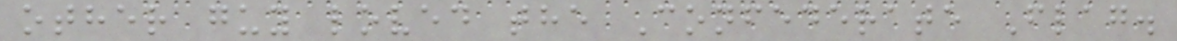other guy loved the Confederate Flag.
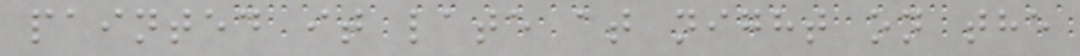painted it late at night on the
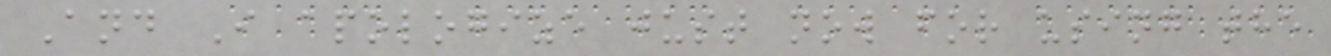And I apologize just now for using the
